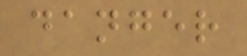danger
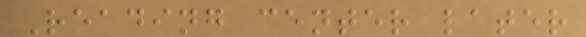Reading center later
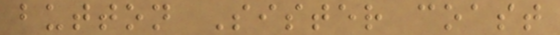button Sister coast
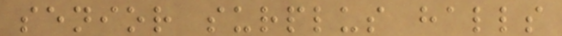senior surplus halls
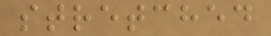stretched
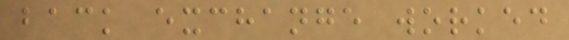back exchange worked
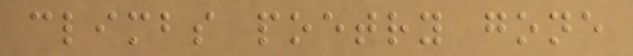climbs poetry gone
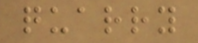quarry
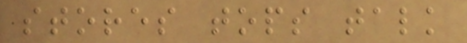stores tops talk
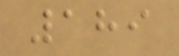189
